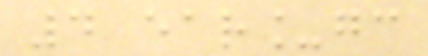4 ear_gc
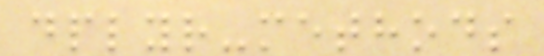dplyr-methods
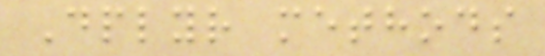Dplyr methods
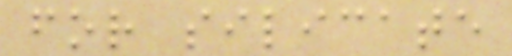for silicate
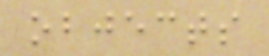objects
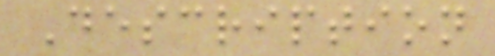Description
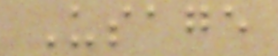Usage
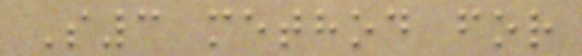S3 method for
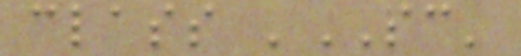class 'SC'
